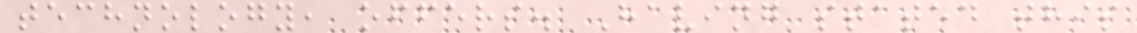technology, offers. Having stated this
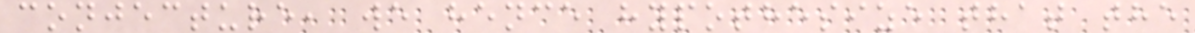conjecture, we hence hypothesize that the
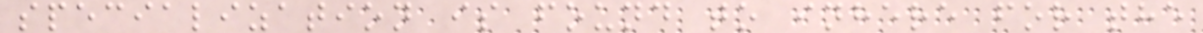specialization is found to inhere for the
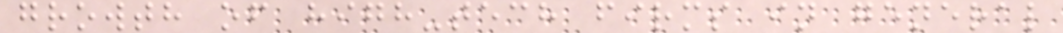growth of high-tech firms in general
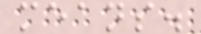means.
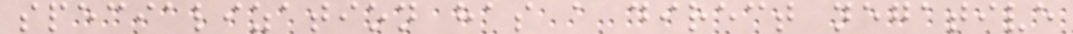specialization has a direct negative
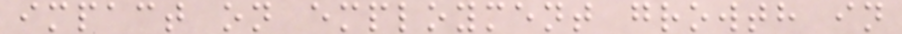impact on employment growth in
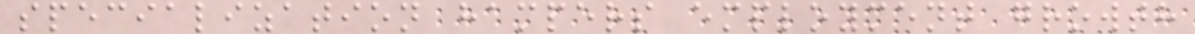specialization hampers employment growth
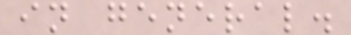in general.
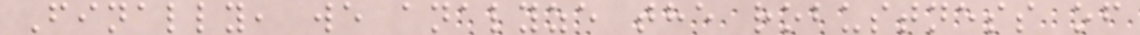Finally, we analyze the robustness of
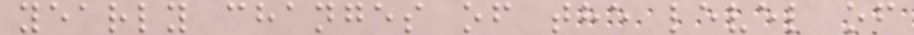yearly changes of the level of
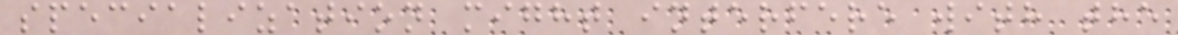specialization might interfere with the
